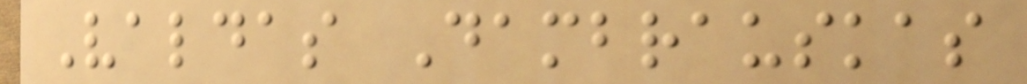Valdas Dambrauskas
